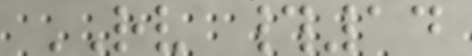RV #14
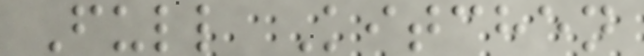Full Kitchen
